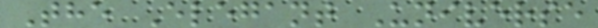The Elegant Universe
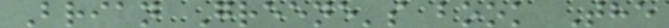Brian Greene's book The
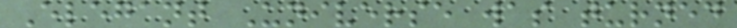Elegant Universe was turned
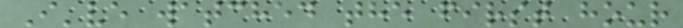I've watched the first hour
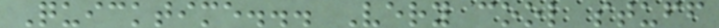Quicktime... Very cool stuff
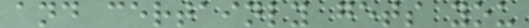and certainly gets you
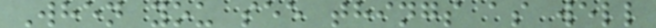When you see things as well
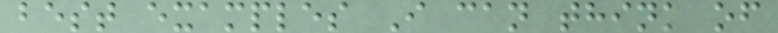best examples I can think of
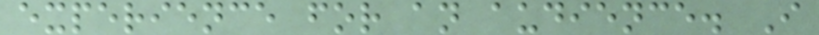experience for an audience. I
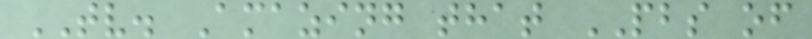TV. Amazing that PBS of
